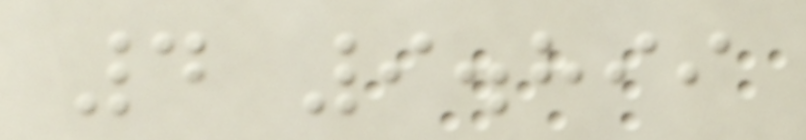4 9.899
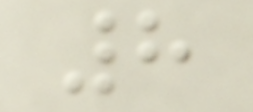8
